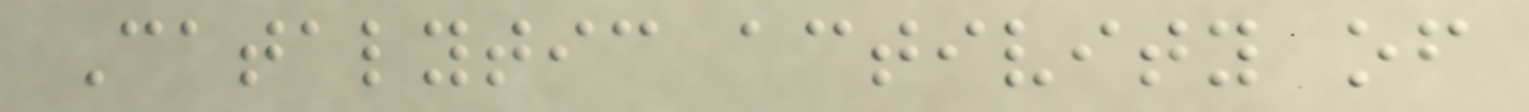Catalytic activity of
